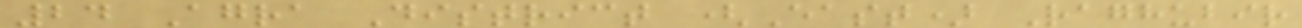24 Agra District (East) Raghubir
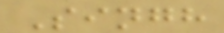Singh
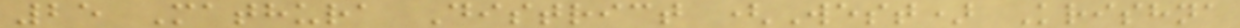25 Mathura District (West) Krishna
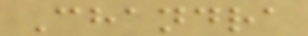Chandra
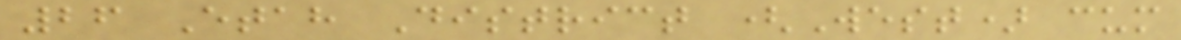26 Etah District (West) cum
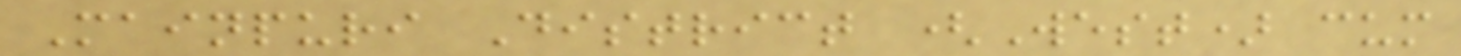Mainpuri District (West) cum
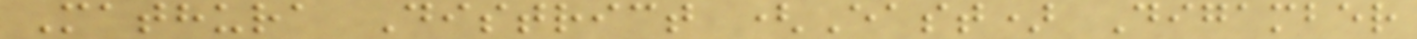Mathura District (East) Digamber
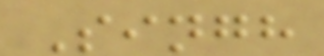Singh
